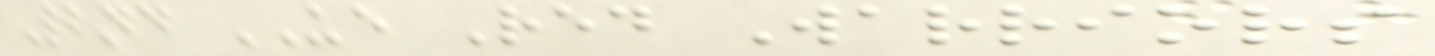2nd UE Red Warriors
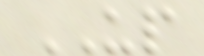UP
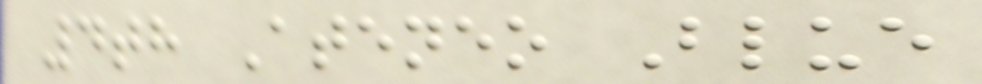4th Ateneo Blue
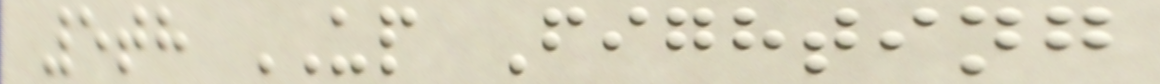5th UP Fighting
